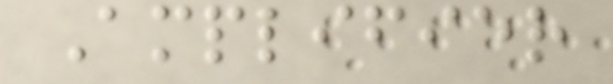Amplifier
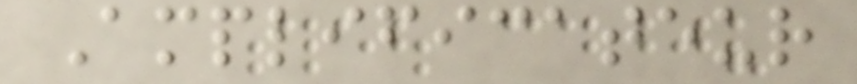Amplificateur
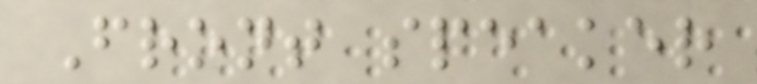Front speaker
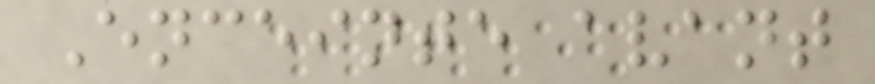Enceinte avant
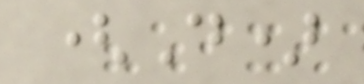(D)
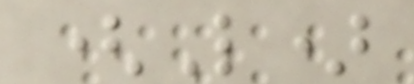(L)
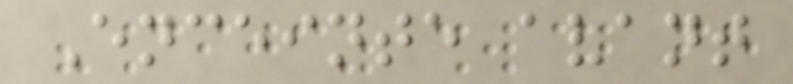Enceinte avant
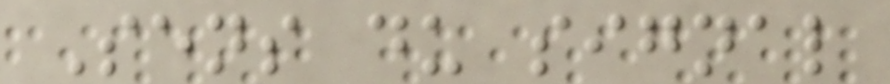Sens du signal
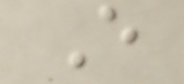E
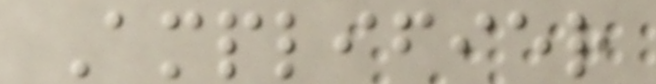Amplifier
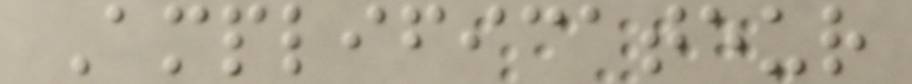Amplificateur
